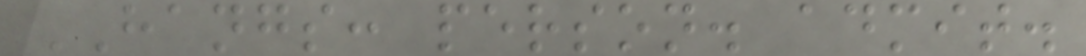HANGS: person. admit.
